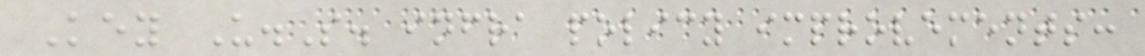Key U.S. infra policy improvements:
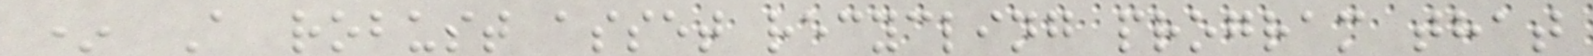* A robust asset recycling program that
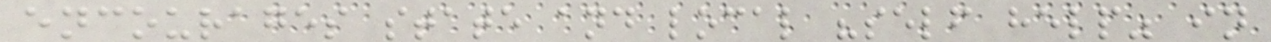encourages state and local "self help" in
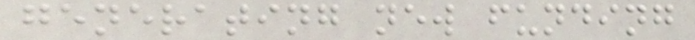generating new funding
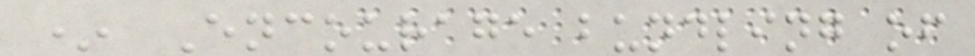* Encourage bundling of
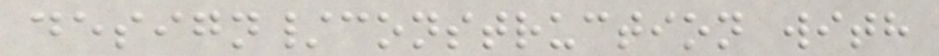design/construction with
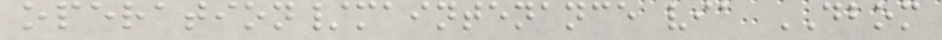operation/maintenance via DBOM
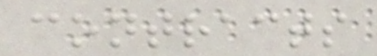contracts
